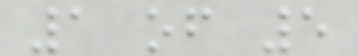1 of 5
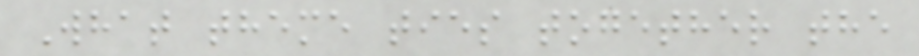What theme ties together the
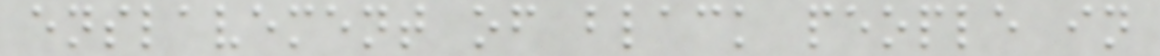enslavement of black people in
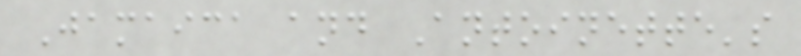Jamaica and Antoinette's
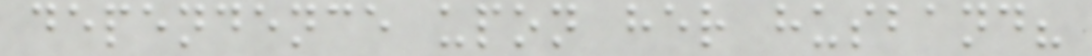dependence upon her husband?
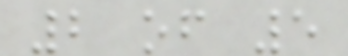2 of 5
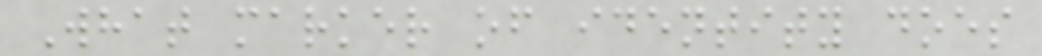What marker of identity does
